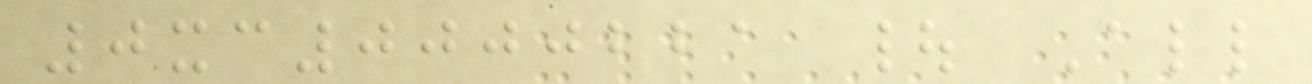0xc0000221 | All
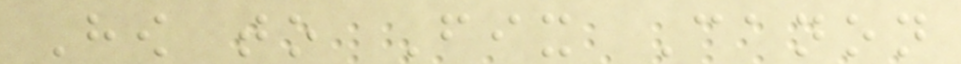How to Fix Canon
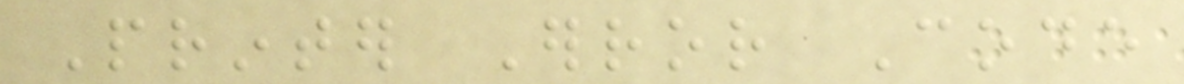Printer Error Code
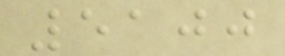5100
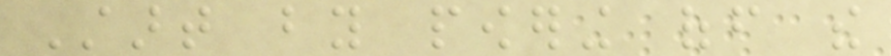Start by powering off the
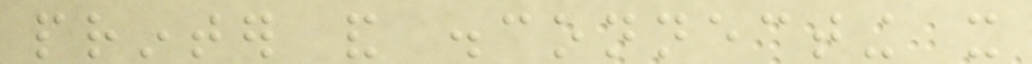printer and disconnecting it
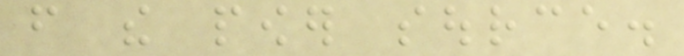from the power source.
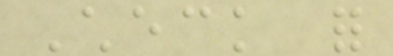Check for
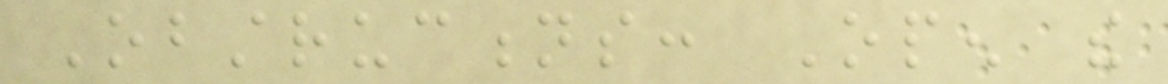Obstructions: Open the
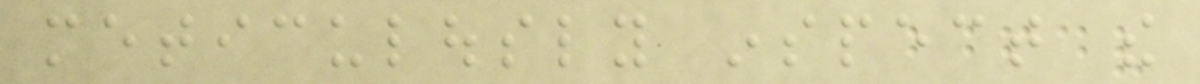meticulously inspect the
